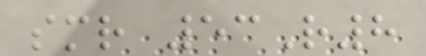smr 53R8
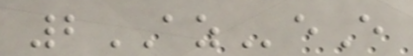2AZeE
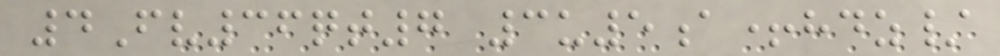4Fv36qt7 3u5a+hdz/
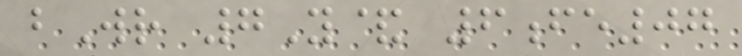bWr 7Y& 6fe07
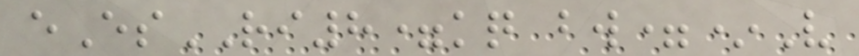eEsRI8=kq bw=*V
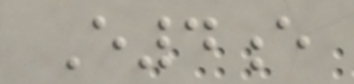E4e
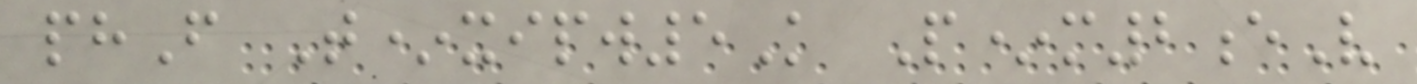phF T*xipw5K P*m2eV
